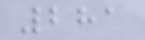281
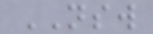NSW
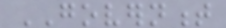GOVERNMENT
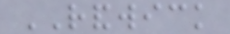RANDWICK
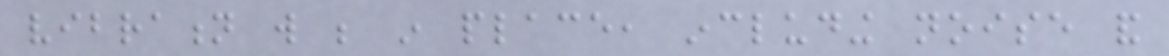vibration will be in place, including noise and
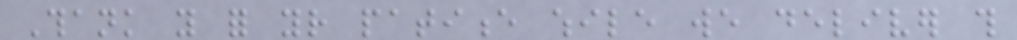Thank you for your patience while we deliver this
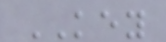KEY
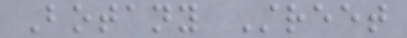Botany Street
